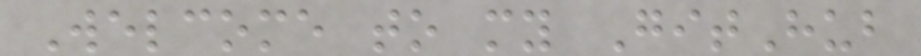Welcome to my GitHub
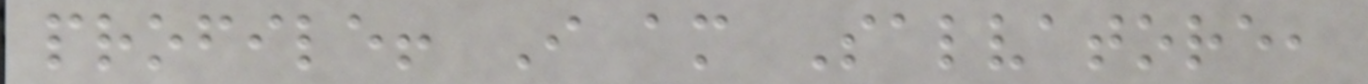profile! I am Salvatore,
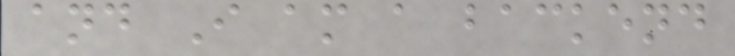and I am a backend
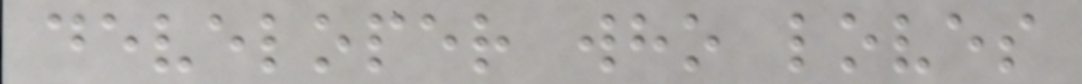developer who loves
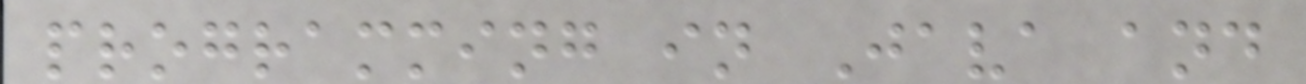programming in Java and
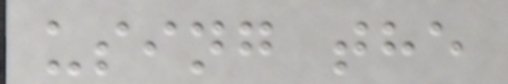using the
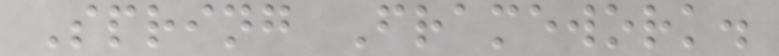Spring Framework.
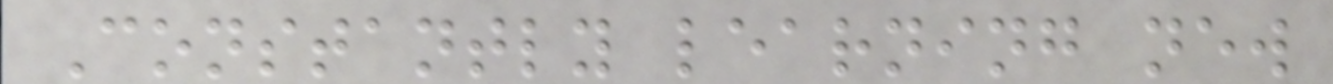Constantly learning new
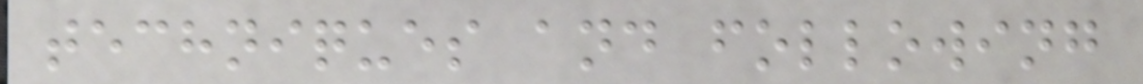techniques and following
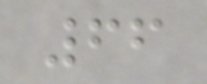66
